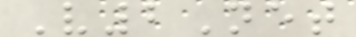V2Net
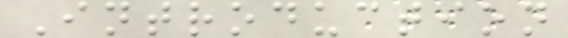Introduction
